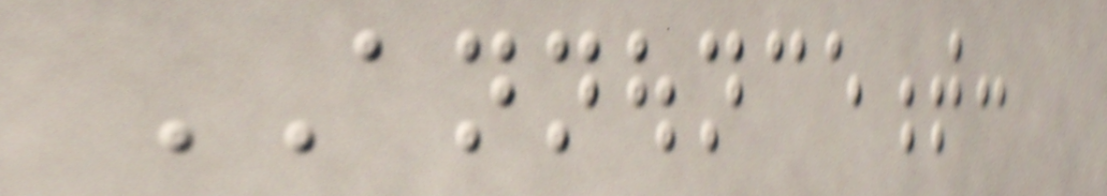ANNOUNCEMENT:
